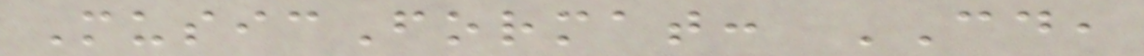MusicFormat: CD,
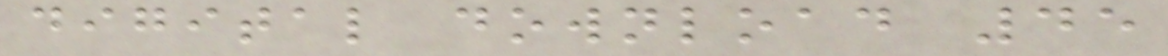digital download 45
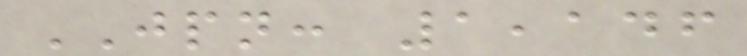JPN: 1,146
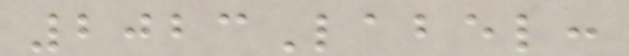2023Label:
